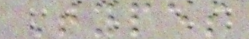Types
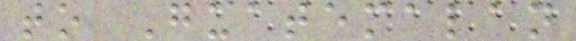to Guatemalan
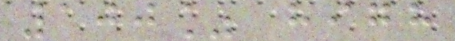100% high
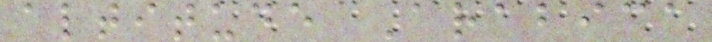altitude Arabica
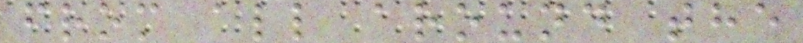from all around the
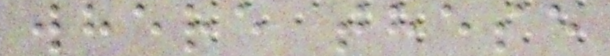where these
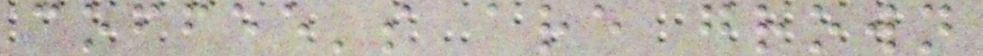coffee's are grown
